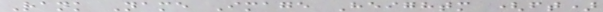Rank Name Image Heightm (ft)
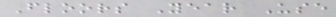Floors Year Use
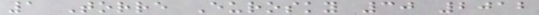1 Torre Eurosky 30 2012
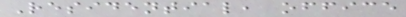Residential, office
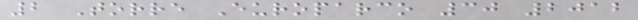2 Torre Europarco 30 2012
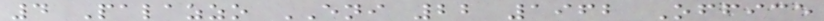4 Palazzo ENI 22 1962 Office
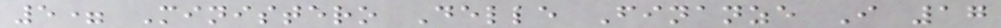5= Ministero Delle Finanze I 17
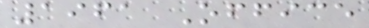1961 Office
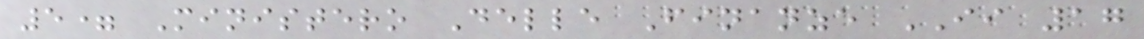5= Ministero Delle Finanze II 17
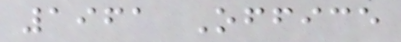1961 Office
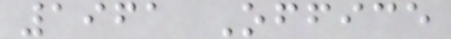1961 Office
